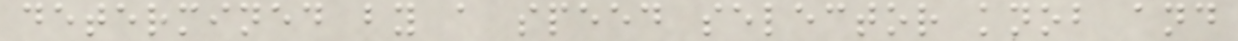determined by a speed selector knob and
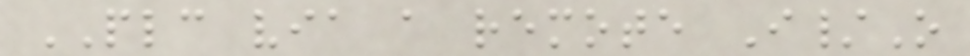PLC via a remote I/O
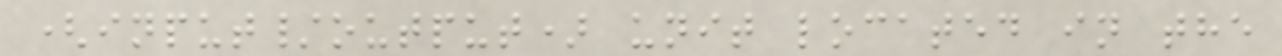(input/output) unit located in the
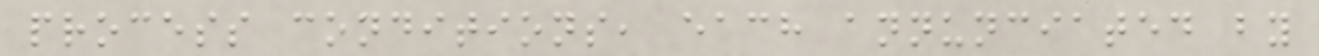process conditions, each annunciated by
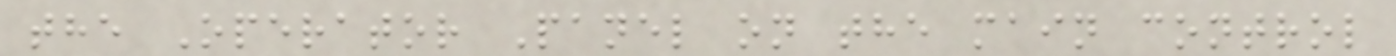the Operator Panel on the main control
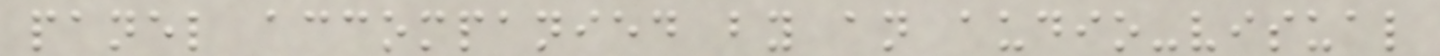panel accompanied by an audio-visual
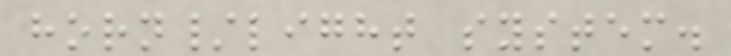horn/light system.
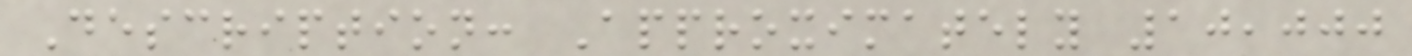Description: Approximately 10,000
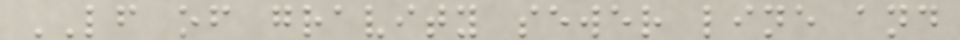LF of gravity sewer line and
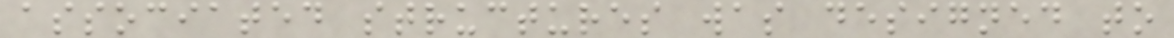associated structures was designed to
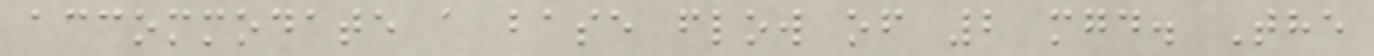accommodate a base flow of 2 mgd. The
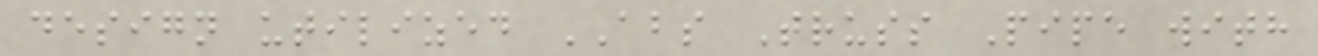design utilized ABS Truss Pipe with
